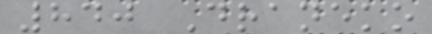840 Draneko
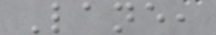Lane,
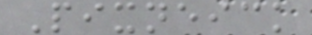Pixneick
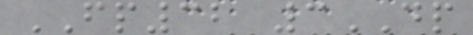FP32 3DP
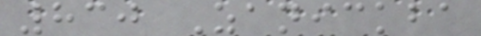830 Zanickba
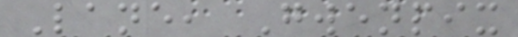Lane, Gwenpix
